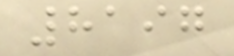8197
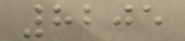8205
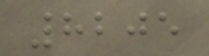8205
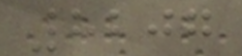8207
